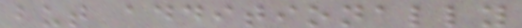but additionally
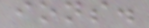ions.
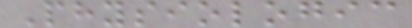Physiologic
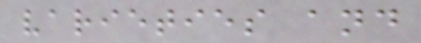varieties and
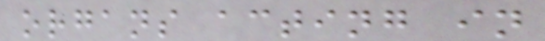organs acting in
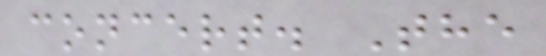concert. The
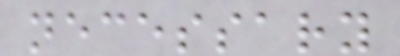necessary
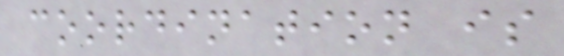coordination is
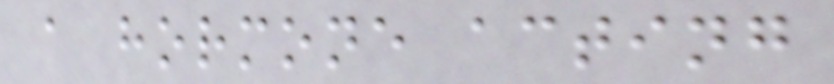a hormone acting
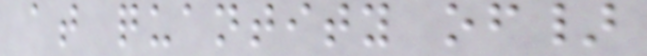at quantity of}
